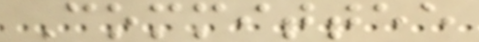Committee
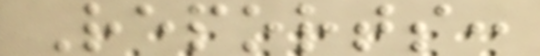Reports:
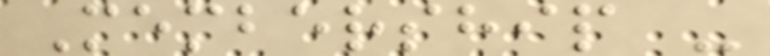Membership -
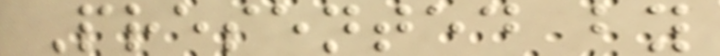Presented by
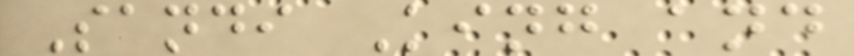Sandi King and
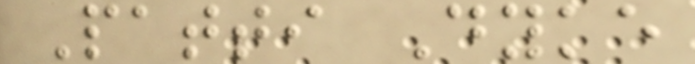Patti Dyke
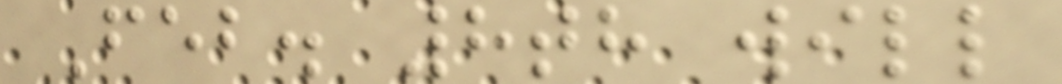Feb. 8th will
